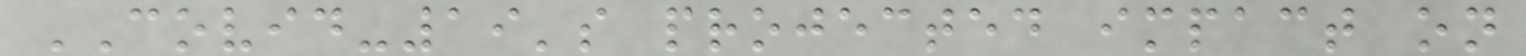COVID-19's projected impact on
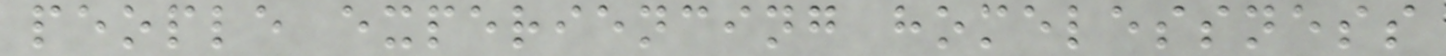people experiencing homelessness
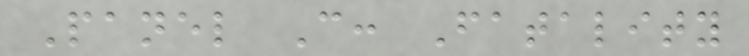Panel C: Fatality
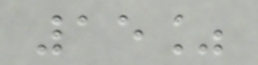15%
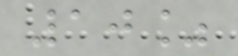10%
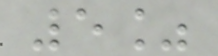5%
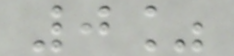0%
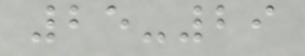25-29
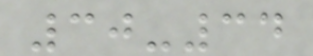30-34
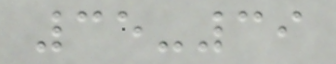35-39
